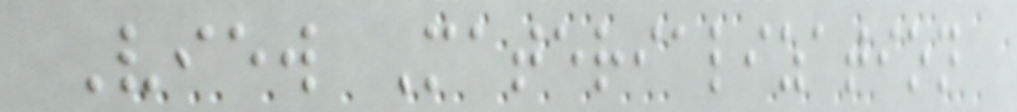View Materialization
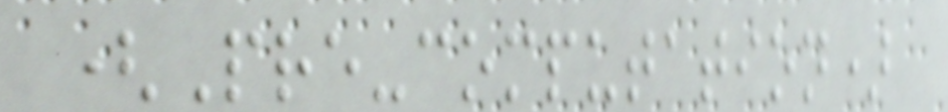(Pre-computation)
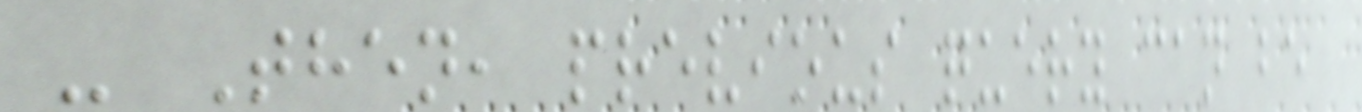- Then, previous query can be
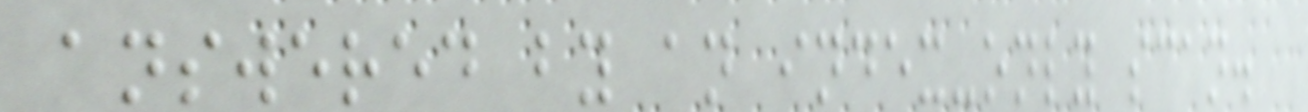answered by an index-only scan.
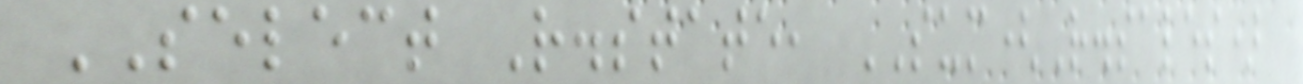SELECT R.state, SUM(R.sales)
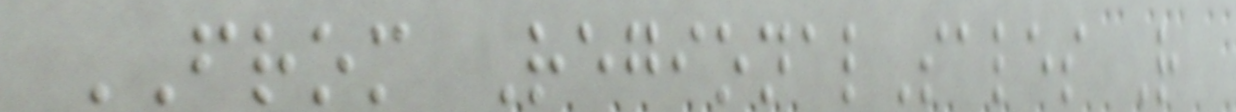FROM RegionalSales R
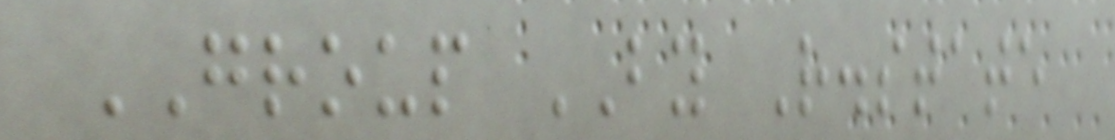GROUP BY R.state
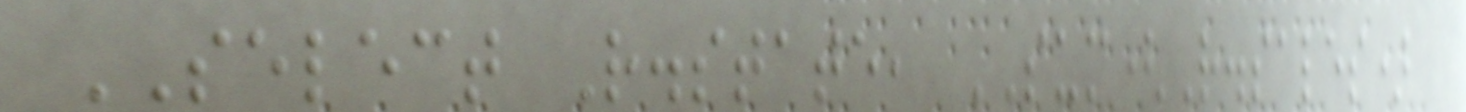SELECT R.state, SUM(R.sales)
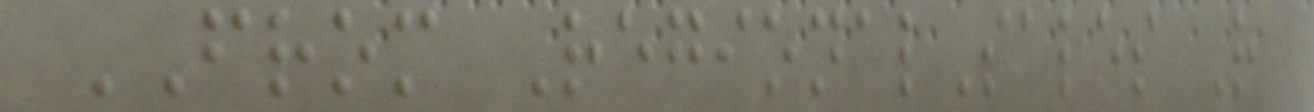FROM RegionalSales R
